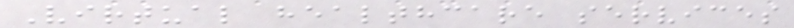Virtual healthcare services
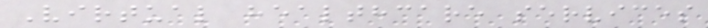Virtual healthcare services
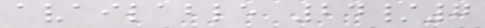available 24/7
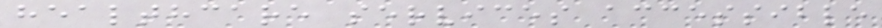healthcare services accessible
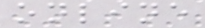online
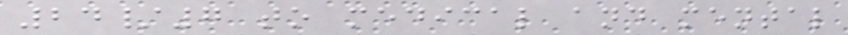24/7 to medical and mental
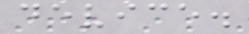device.
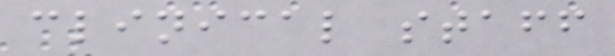clinical staff
